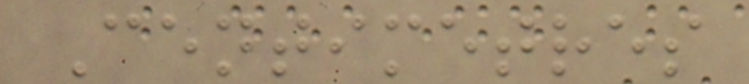Centimetres
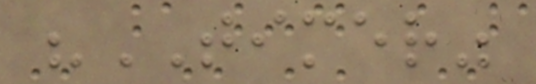"TIMER"
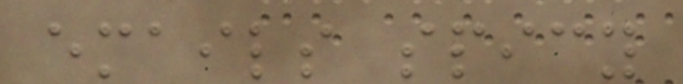emails spicy
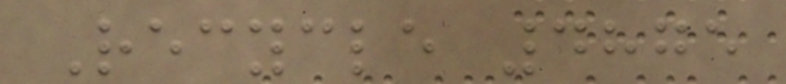Recycle 4875
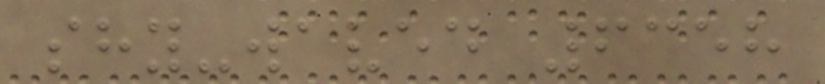shy-waved 6358
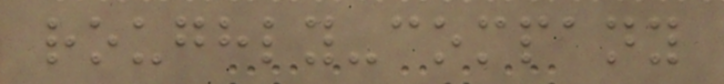roughly-company
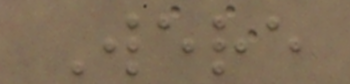Were
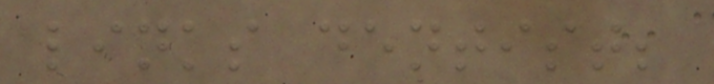links dentist;
